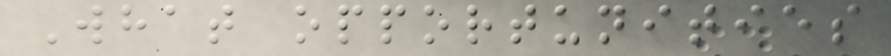What opportunities
